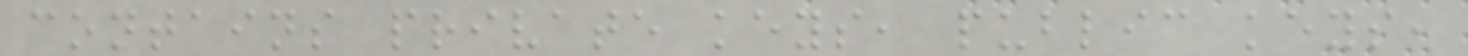contains private keys, public keys,
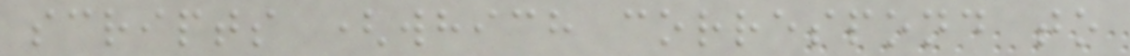scripts (which correspond to
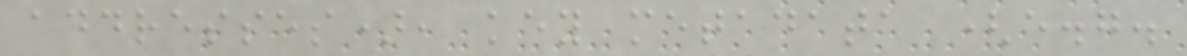addresses), key metadata (e.g.
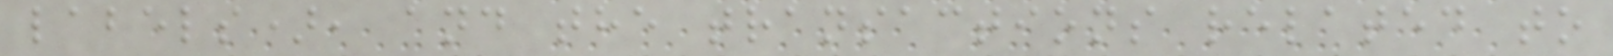labels), and the transactions related to
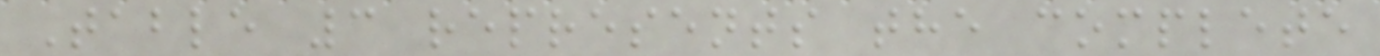Table 3 represents the complete
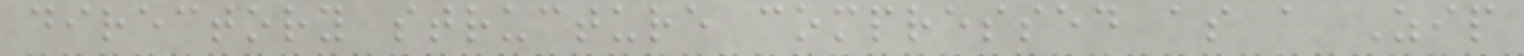directory structure compressed as a Zip
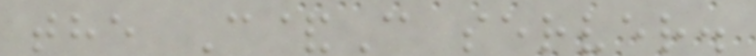the C&C server.
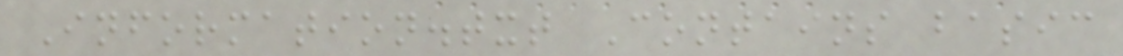Information.txt Contains basic
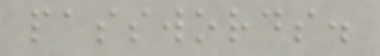passwords.
